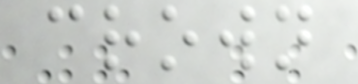crown
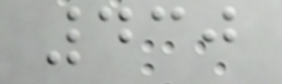430
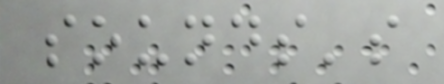sounds's
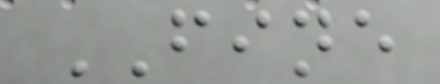FINE
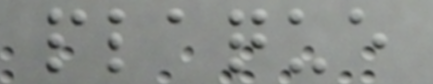plaque
